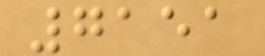7151
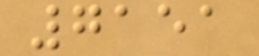7151
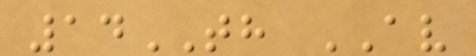14TH AV
